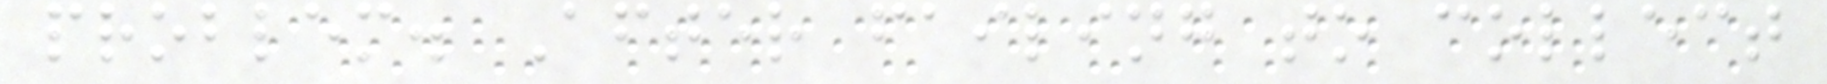problem. After failing to collect
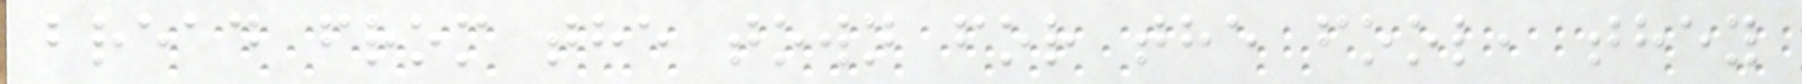bread from the town for the fool, they
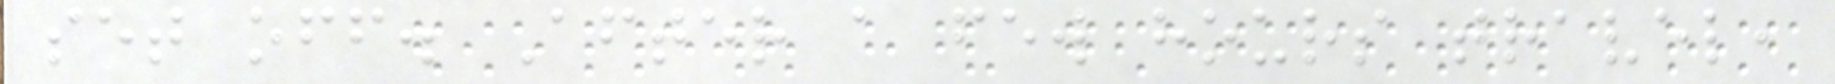set off. After a few hours travel,
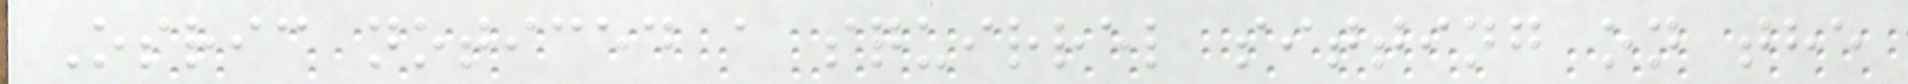Osric noticed a squirrel sitting on the
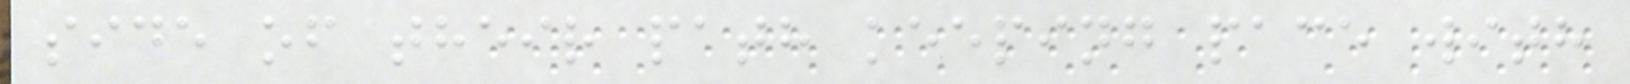side of their path keeping pace with
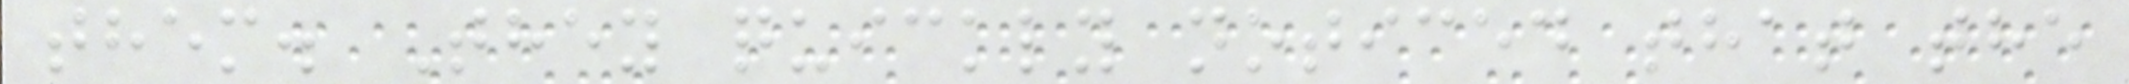them. They quickly noticed that the
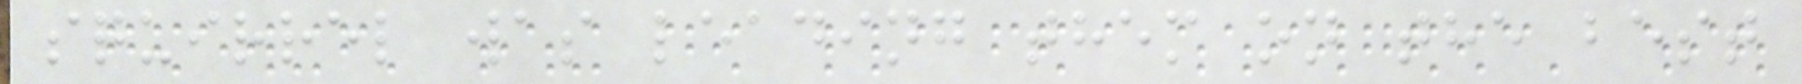squirrel was leading them on the best
